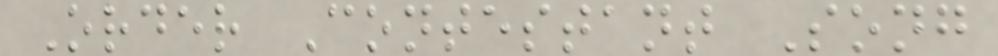Order Contestant Song
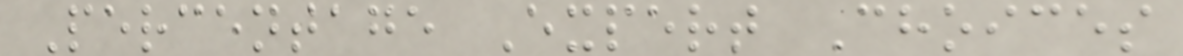Percentage Expert Choices
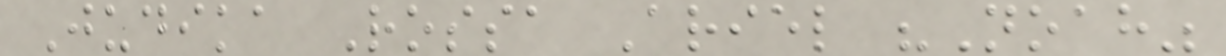Judika Rossa Ariel "Noah"
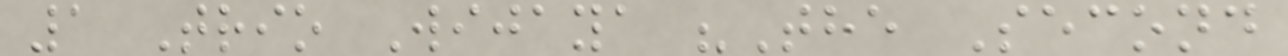1 Trio Wijaya "The Second
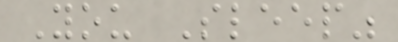You Sleep"
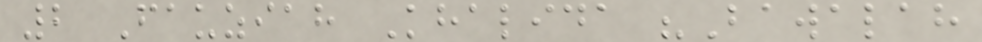2 Fauziah Khalida "Bawalah
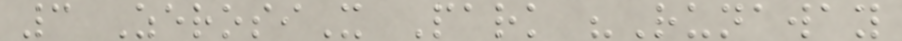3 ZerosiX Park "Runaway
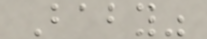Baby"
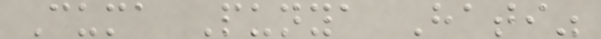Cuma Punya Hati"
